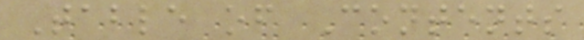Table of Contents
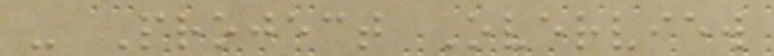- Project Overview
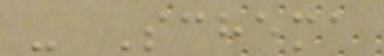- Schema
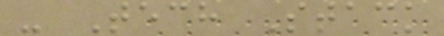- Tech Stack
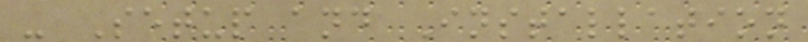- Setup and Installation
